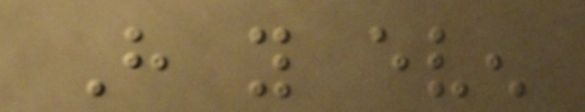Have you even
